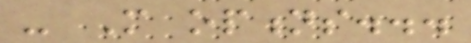- More options...
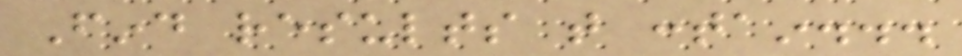Find results that contain...
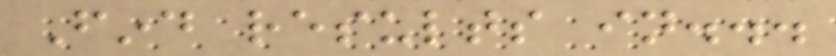Find results in...
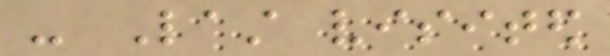- Last visited
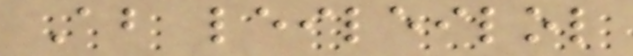About leileilol
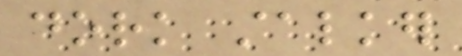dork stalker
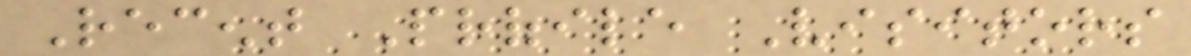Recent Profile Visitors
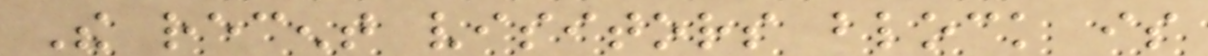The recent visitors block is
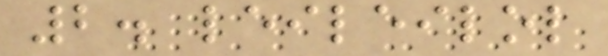2. leileilol
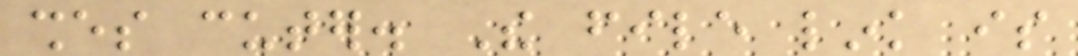shes cuter. The file link is
